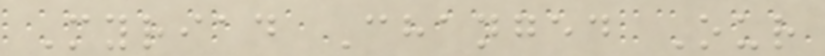Myriad Changed Our
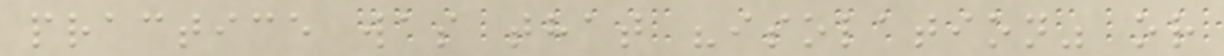practice was that "isolation" or
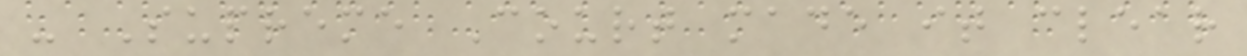- Supreme Court made it clear
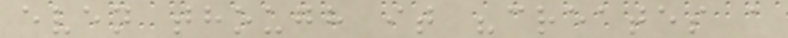even though it "creates a
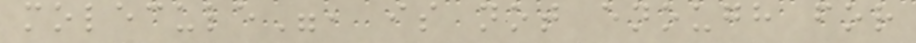molecule", is not enough for
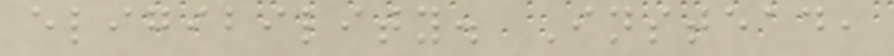eligibility. Instead,
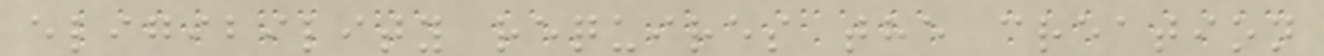eligibility requires the creation
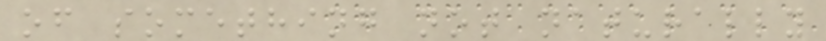of something not naturally
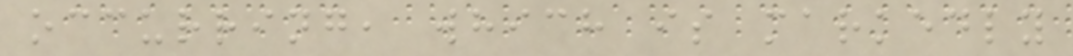occurring, which is markedly
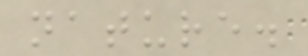nature.
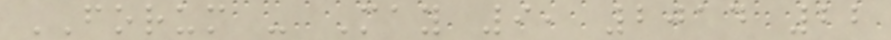FORUM - May 9, 2014 22
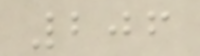206
